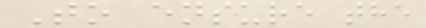To ensure the
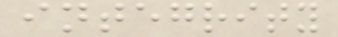integrity
